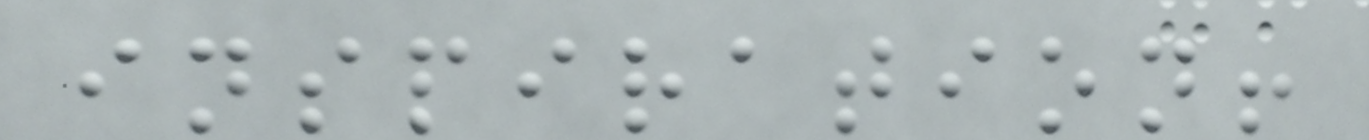inspiration!
